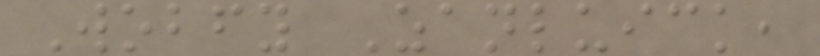Wobfy Zanluick,
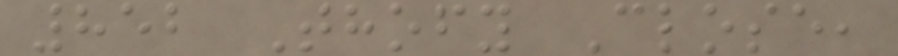852 Thofy Close,
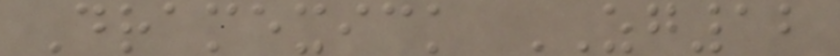Dramexick ZG12
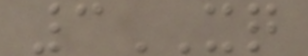3XQ
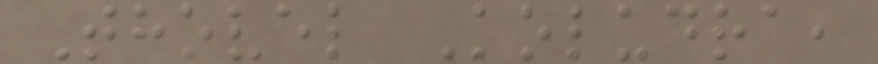Thovel Koludra,
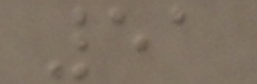51
